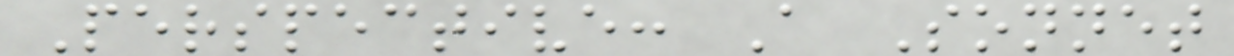Perspective: A Sonnet
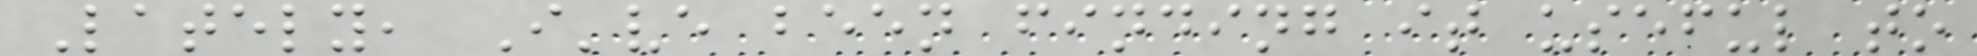Lately, I've been finding it useful to
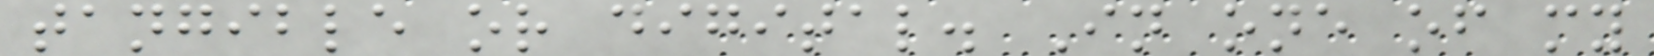tangible or digital. In one of my
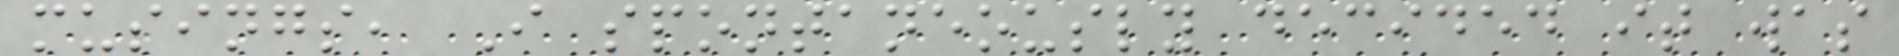musings, I spontaneously decided it was
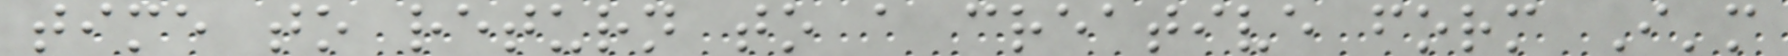time to return to a creative form I'm
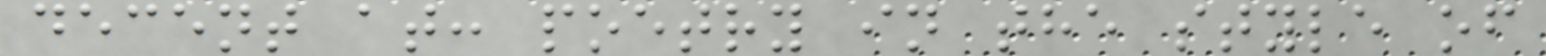decent at: poetry in the style of
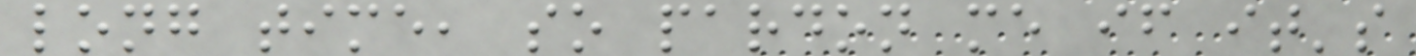long time, so pardon me if it's
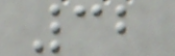32
